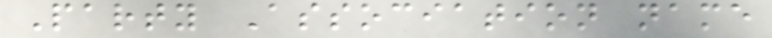Party Association name
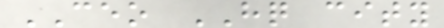CEO HQ city
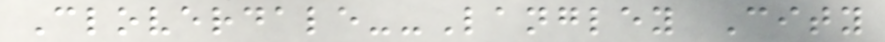Cloverdale--Langley City
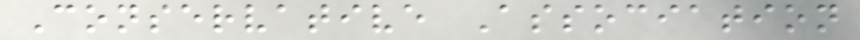Conservative Association
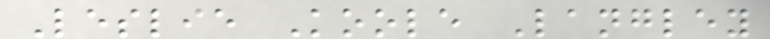Leslie Koole Langley
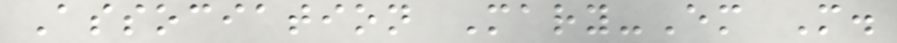Association Mary-Em M.
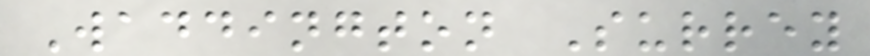Waddington Surrey
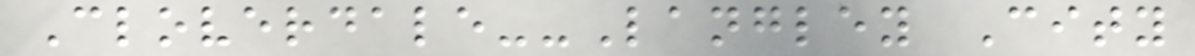Cloverdale--Langley City
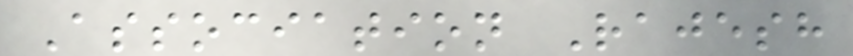Association Rajesh
